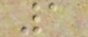1
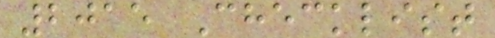2015 Checklist
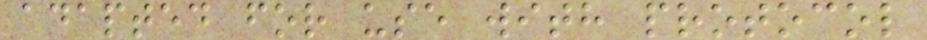adapted for use with protocol
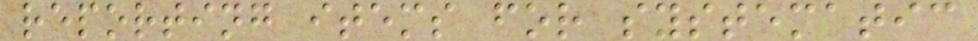reporting items for systematic
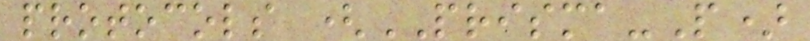protocols (PRISMA-P)
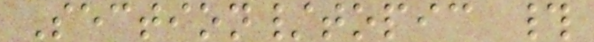Section/topic #
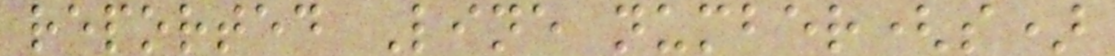reported Line number(s)
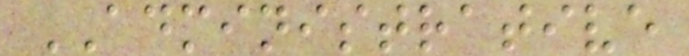ADMINISTRATIVE
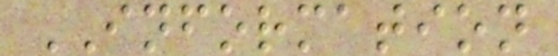INFORMATION
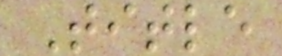Title
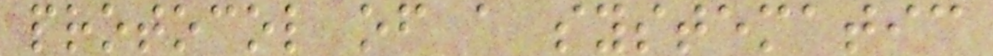protocol of a systematic
